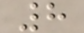8
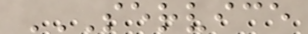SERVICE
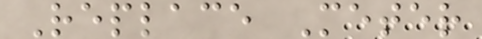Replace Meter
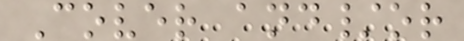Cover and/or
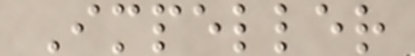Impeller
